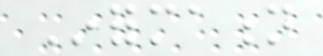Information
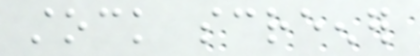stock screener
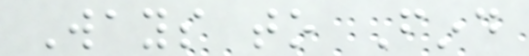Ways to Find
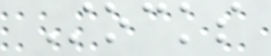Stocks
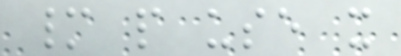many people use it
